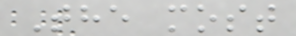The most
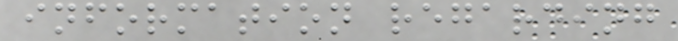information regarding
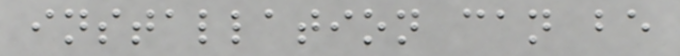installation can be
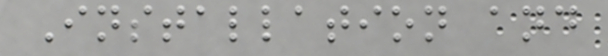Installation and
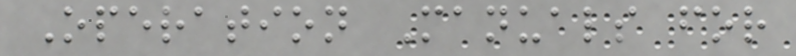Operation Manuals for
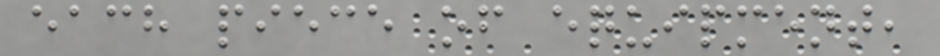each piece of equipment,
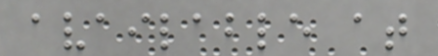available at
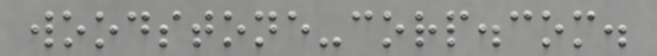woodstone-corp.com.
